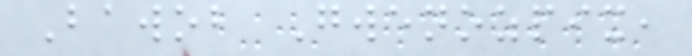Bawob Gwenozpix,
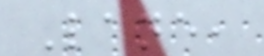Lane,
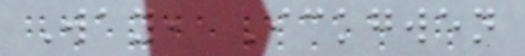Way, Ickgwen
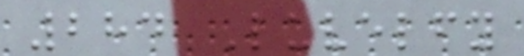284 Luvelfy
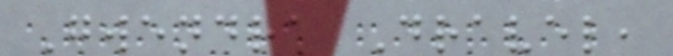Gwendra Dravel,
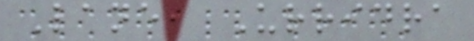Lane, Urridra
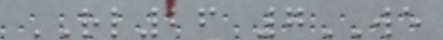RL26 7WE
